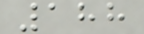188
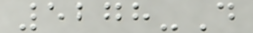5278-D
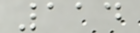114
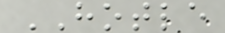HOTLE
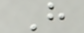H
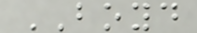BOYD
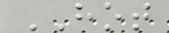HOT
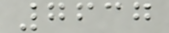7637
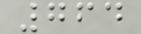764
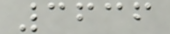3636
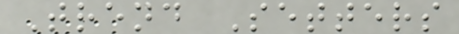Trend Setters
